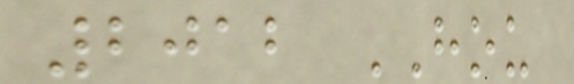2012 HOU
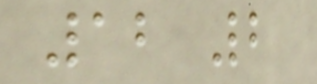12 2
